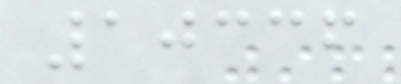10336
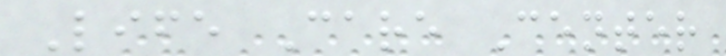Life Care Center
